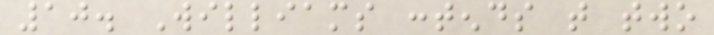10. Williams contends that two
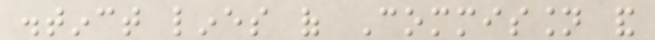distinct lines of Commission and
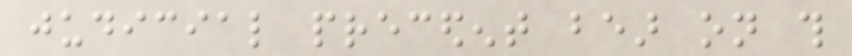judicial precedent bear on this
